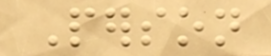Person
